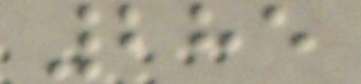285
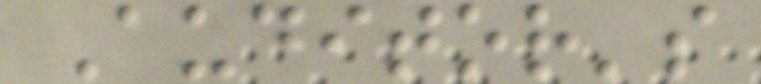Auditor's
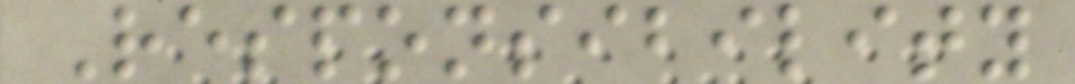Responsibility
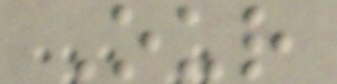Our
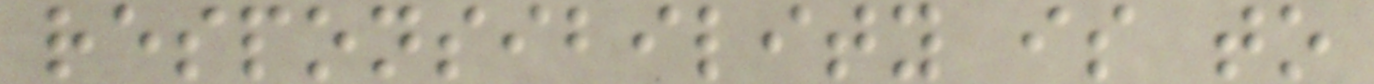responsibility is to
